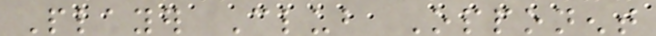Player Club Opponent
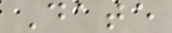Date
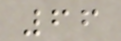66
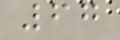67
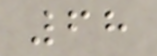68
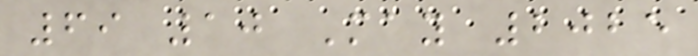69 10 May 2025
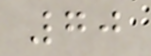70
